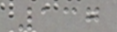137
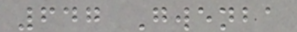647 Gwenba
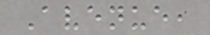Avenue,
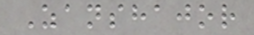Zanshajor
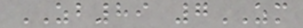ZB89 7ZM
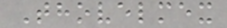Thovelmex
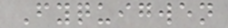Fyquigwen
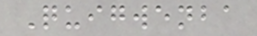Quigwenba
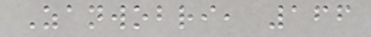Zanwobri, 166
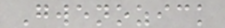Gwenozick
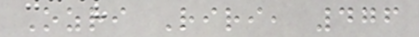Ozri Riri, 476
